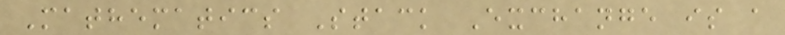Mathematics Stack Exchange is a
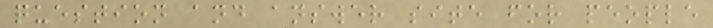question and answer site for people
